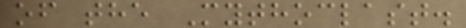of the Mythoclast.
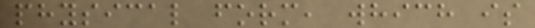physical form, which is
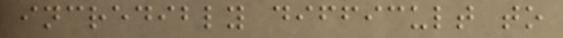incredibly difficult to
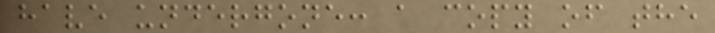have undergone: a copy of the
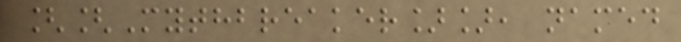[[Mythbreaker]], named
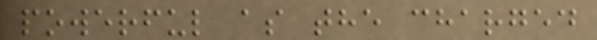powerful as the charged
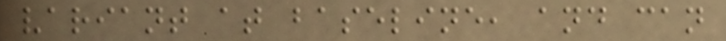variant at baseline, and can
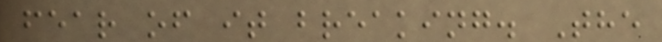fear of it breaking. The
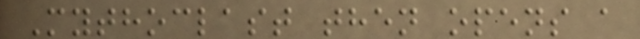Mythoclast then opens a
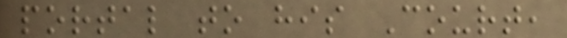portal to his Court,
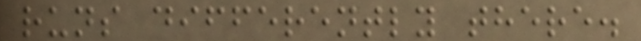runs differently there.
